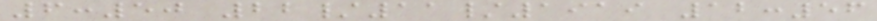6:50 22/11/1919 12:56
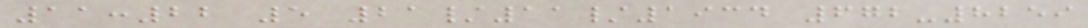11:22 5 21/11/1934 672-8259
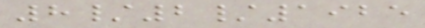8/2/1925
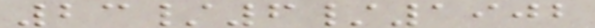23/6/1902
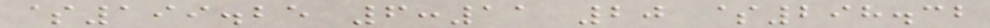$199.25 6:11 20 $298.32
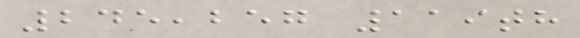245,257 119th
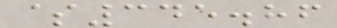$345.86
